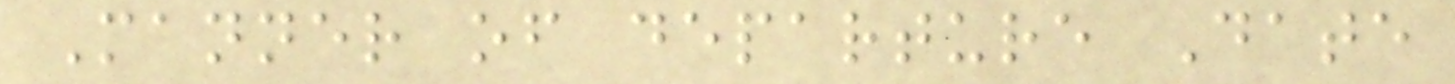Manner of departure Date
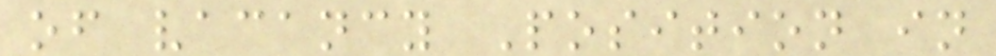of vacancy Position in
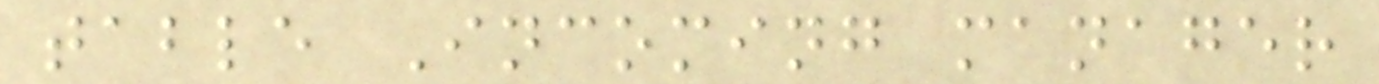table Incoming manager
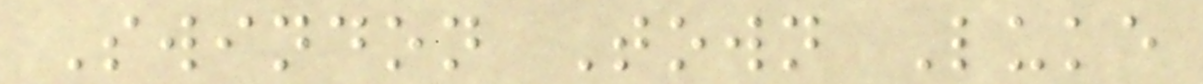Swindon Town Luke
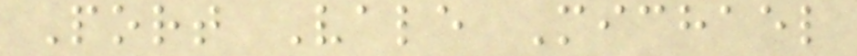Port Vale Michael
